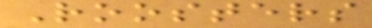Roosters
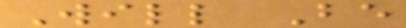Will Be
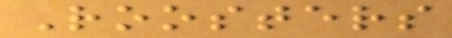Roosters
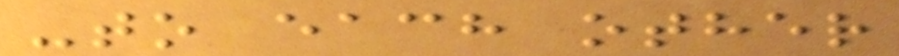-to each other
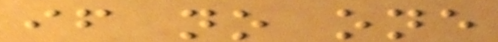if no one
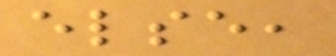else,
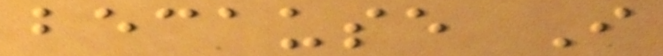because I
